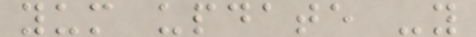yum update -y
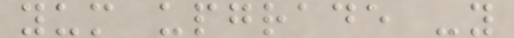yum upgrade -y
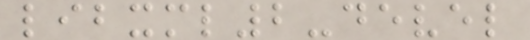libxml2-devel
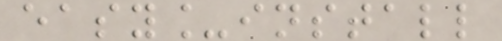easy_install
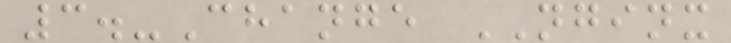3.-Change NGINX
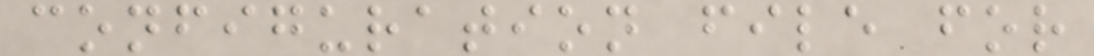configuration file for
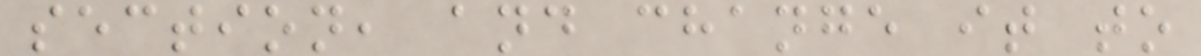section, and change it to
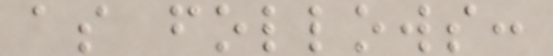as follows:
